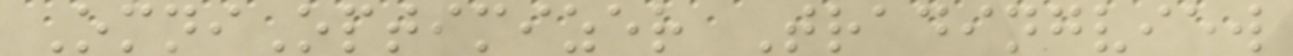OmniOptimizer Tradingview
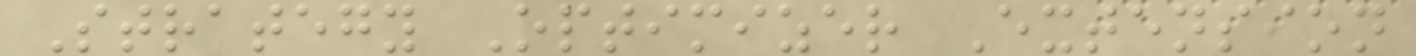Strategy Optimizer Extension
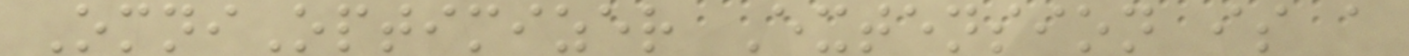OmniOptimizer Extension is a
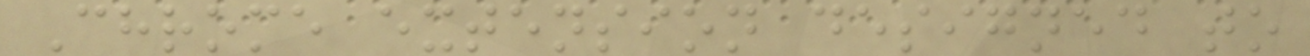Chrome extension designed to
